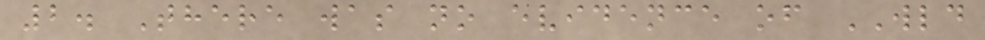2. There was no evidence of WLD
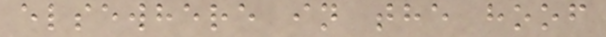elsewhere in the hoof
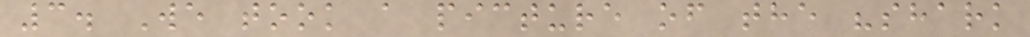3. We took a picture of the "shark
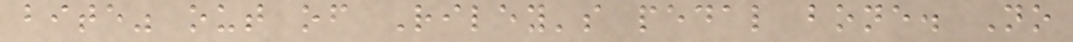bite" out of Riley's pedal bone. No
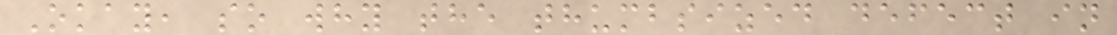Okay, so why the thumbsized defect in
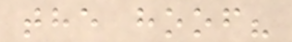the hoof?
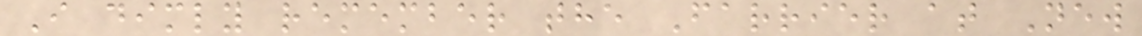I dimly remember the Farrier at New
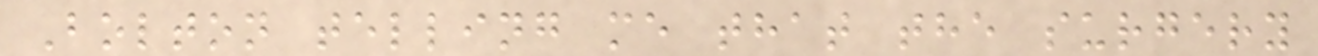Bolton telling me that the surgery
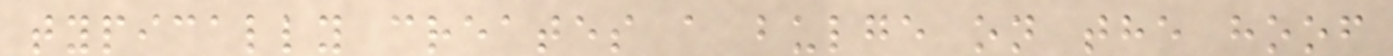typically creates a bulge on the hoof
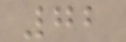72
